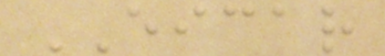EICAR
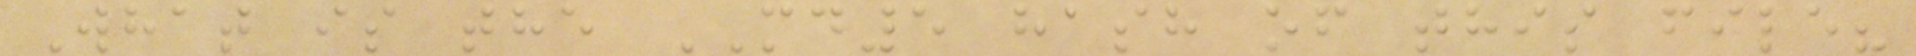What is the MD5 hash of this file?
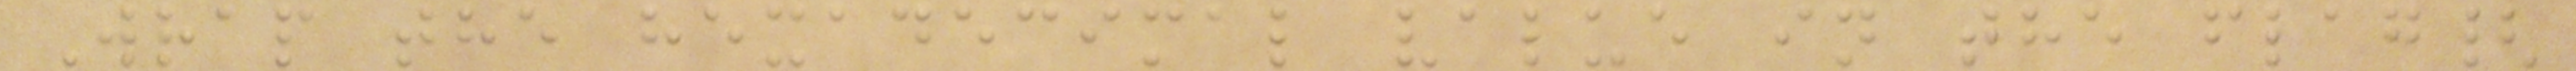Wrap the hexadecimal value in the flag{
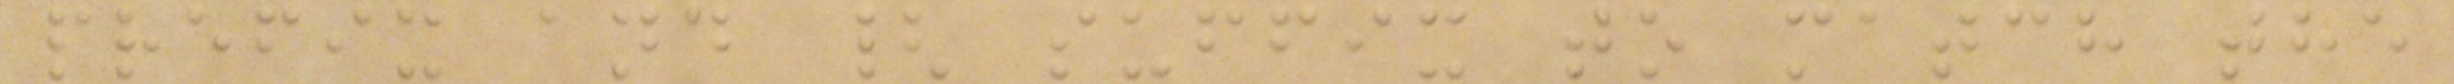prefix and { suffix to match the
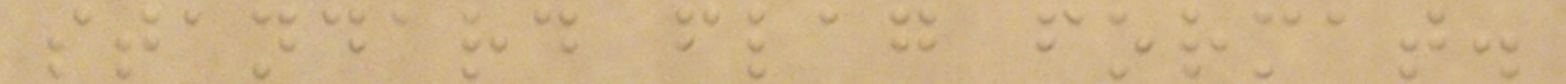standard flag format.
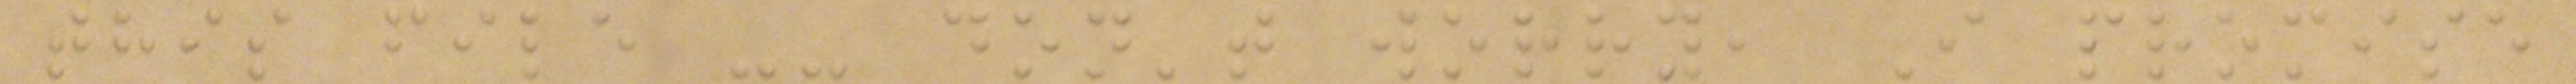this file -- don't worry, I promise
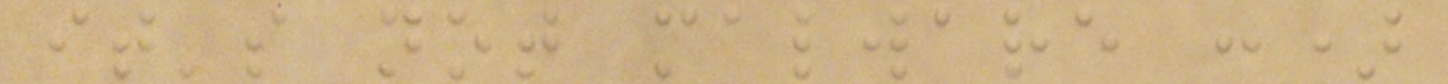it's not malware :)
